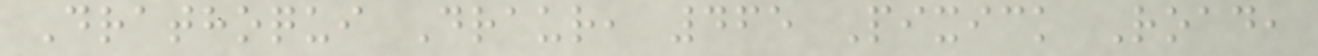Drathoqui Draur, 465 Pixick Road,
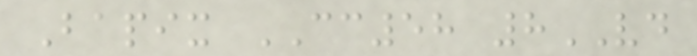Bapix CC58 8VD
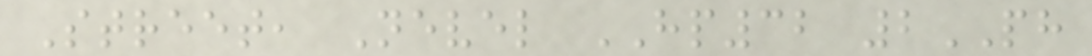Street, Nevel HP32 2PH
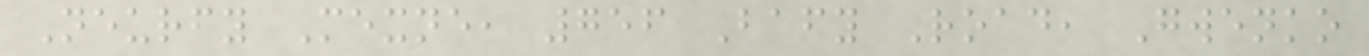Neurfy Mexne, 756 Bafy Road, Gwenko
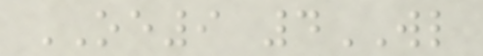OE9 4WL
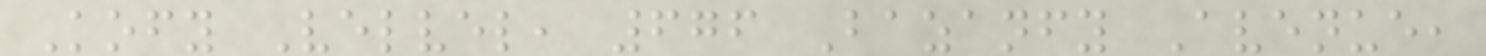Kofy Velvel, 676 Bazanfy Avenue,
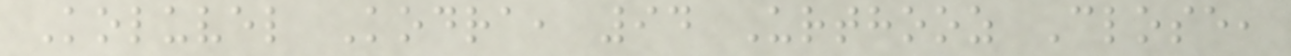Koluvel Kodra, 94 Urthooz Close,
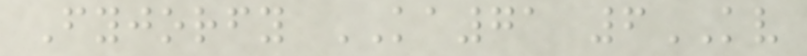Fyjorfy KA71 6KV
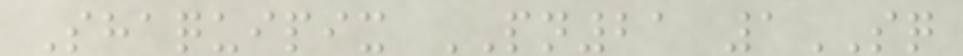Shaquipix PN21 1SQ
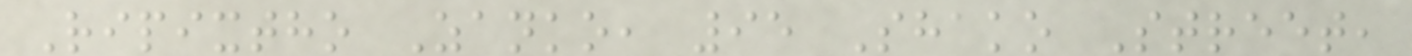Ripixtho Zanko, 95 Shako Street,
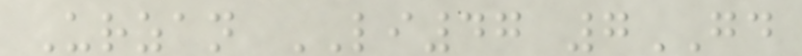Urzan LI47 7GD
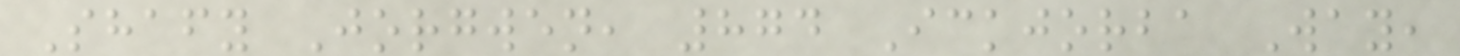Shafy Jorgwen, 874 Ickjorba Way,
